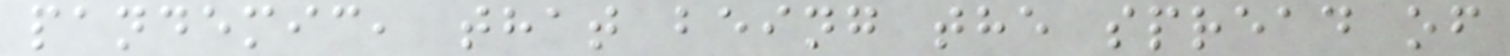pandemic, that being the spread of
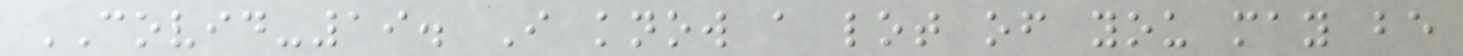COVID-19. I know a lot of you may be
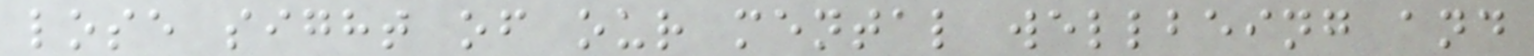lose sight of our mental wellbeing and
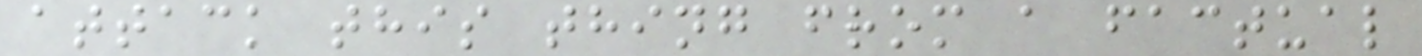attack this thing from a factual
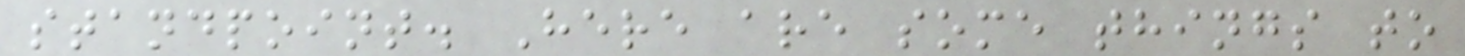standpoint. Here are some things to
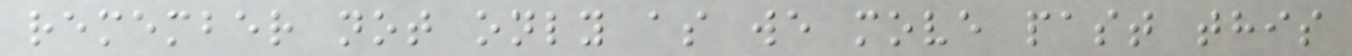remember not only as we move past this
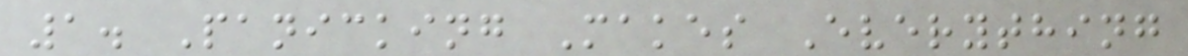1. Panicking Makes Everything
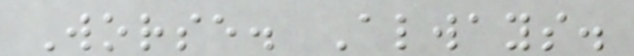Worse. Always.
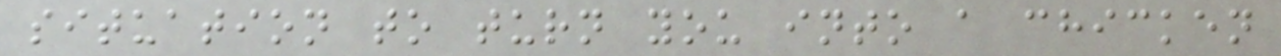situation to turn you into a chicken
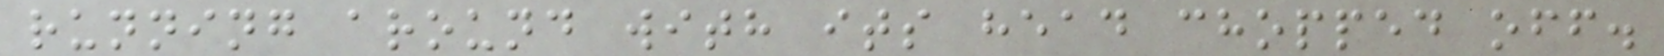running around with its head chopped off.
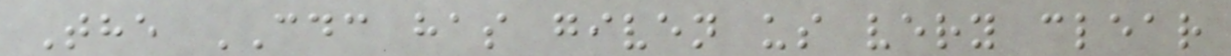The CDC has given us very clear
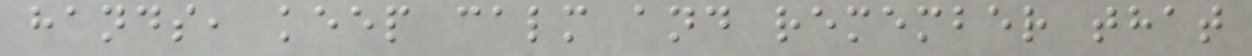hands, keep calm and remember that
